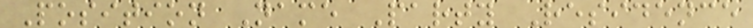Position Name Party Residence
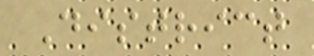District
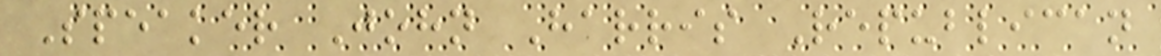Speaker John Harris Republican
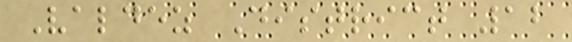Valdez District 12
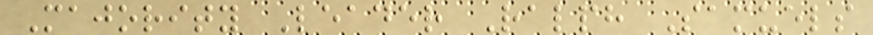Majority Leader Ralph Samuels
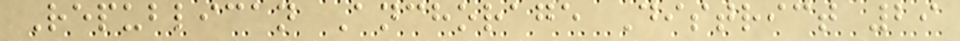Republican Anchorage District 29
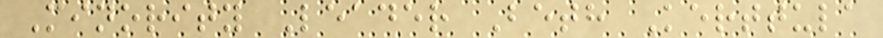Minority Leader Beth Kerttula
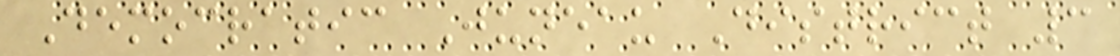Democratic Juneau District 3
